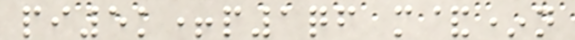pi5k+p1qf m&*n
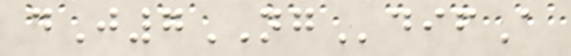dJ7NGdifA
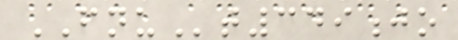FNUt349jo
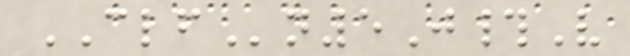CLFn5J#V
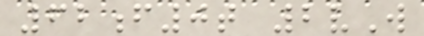62f0t 2vW
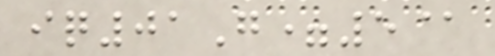iq01G=5@
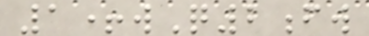1+wQ2fw
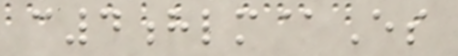c4hlm@Es
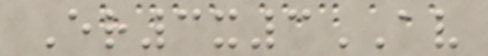Er3x3AV
